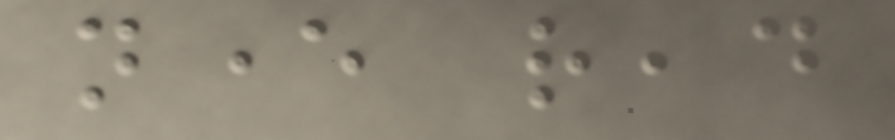never read
